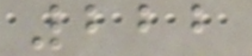222
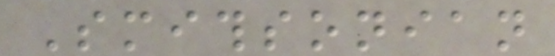Smithsonian
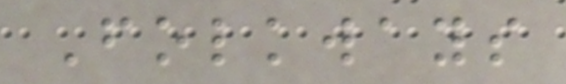Folkways
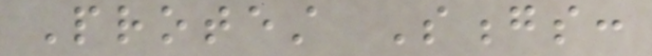Protest Songs:
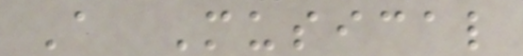A Musical
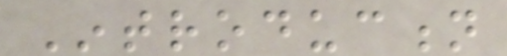Introduction
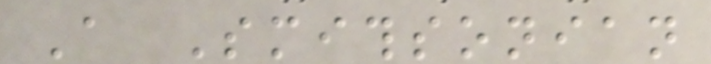A Smithsonian
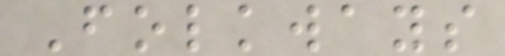Folkways
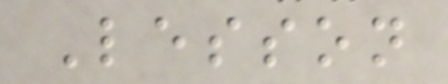Lesson
